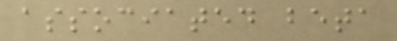associated beta
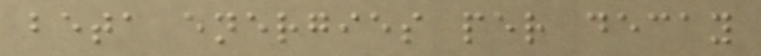beta energies per decay
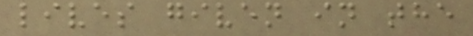lives given in the
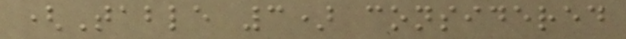(Table 3) considered
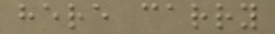here carry
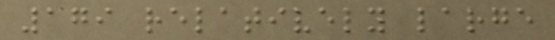179 relatively large
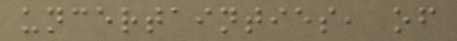uncertainties, of
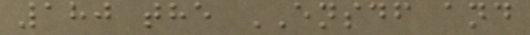180 the ENSDF and
